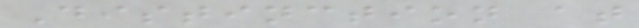Distinction at
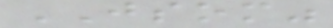JSOM"
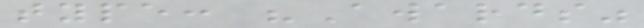type: "Awards"
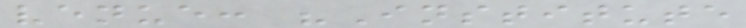venue: "Institute
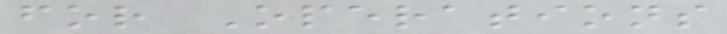for Operations
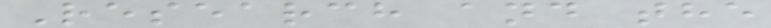Research and the
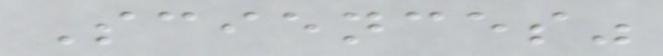Sciences"
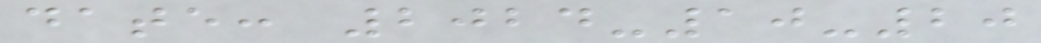date: 2024-10-20
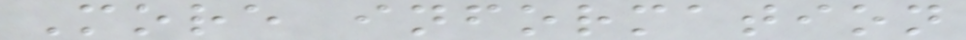More information
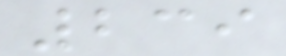239
